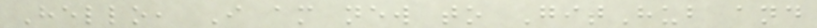Hello, I am new to GitHub and
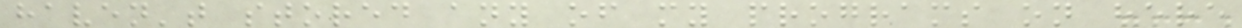haven't stored any of my programs on here
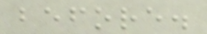before.
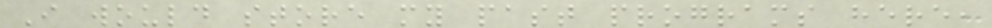I would store my past programs here,
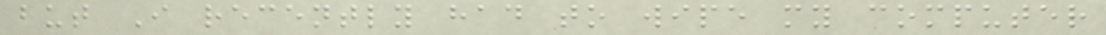but I recently had to wipe my computer
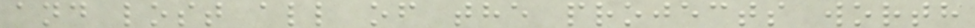and lost all of the projects worth
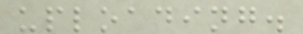uploading.
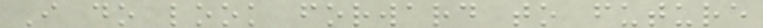I do look forward to future
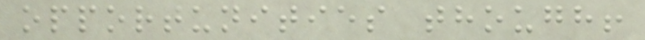opportunities though!
